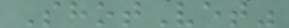ShotVet"
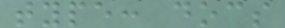type: docs
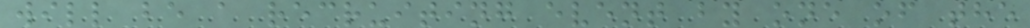will be a recruiting event by one of the
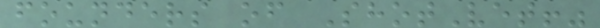founders of ShotVet!"
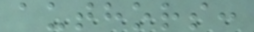authors:
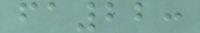fa22:
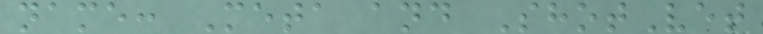name: Meta and ShotVet
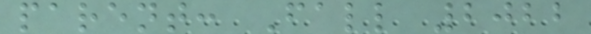parent: Fall 2022
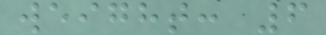weight: 6
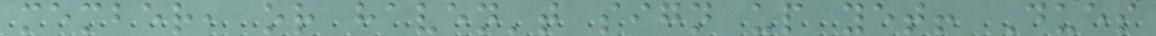member, or haven't sign up yet! Dues
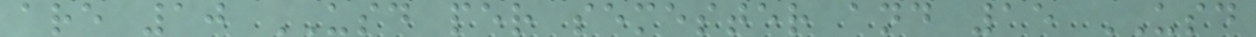are 10 USD per semester and 15 USD
